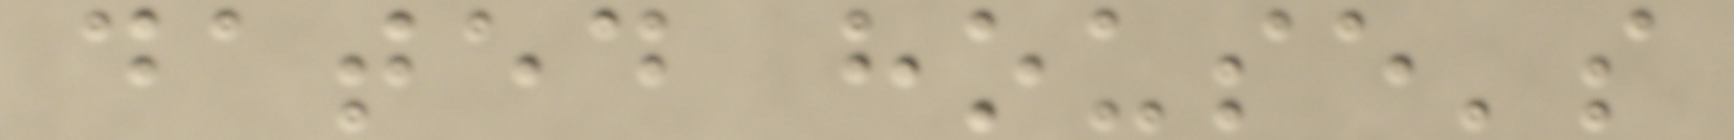dated house's
